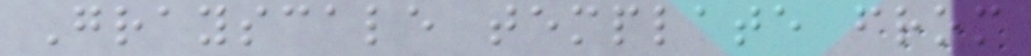Grayscale template from
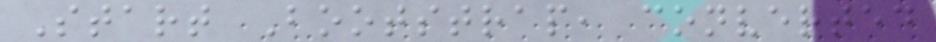Start Bootstrap, converted
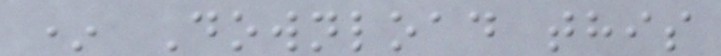* Download this
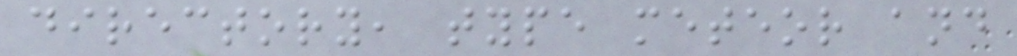directory, type meteor and
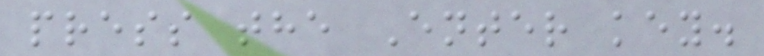press the Enter key.
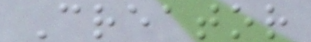Creator
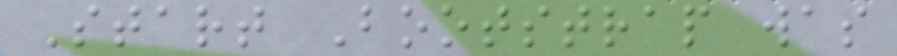Start Bootstrap was
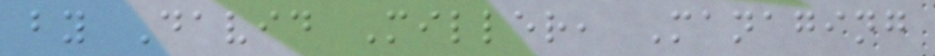by David Miller, Managing
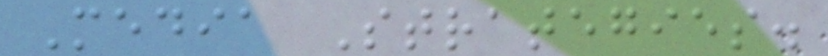Media Strategies.
